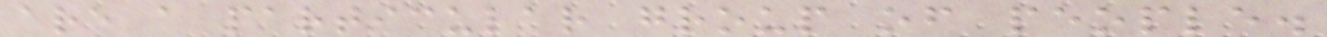are a particular group of people.
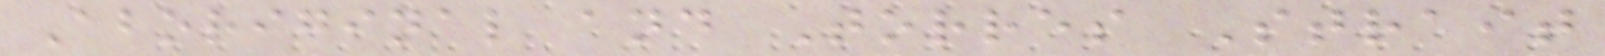Aboriginal and Torres Strait
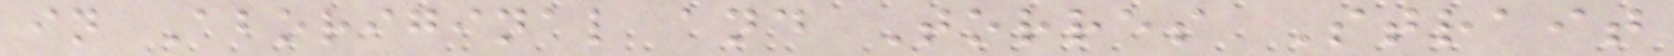in Aboriginal and Torres Strait
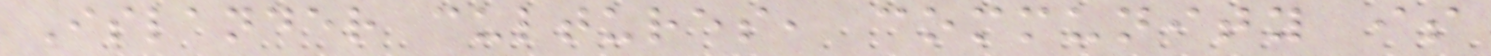Islander cultures, community is
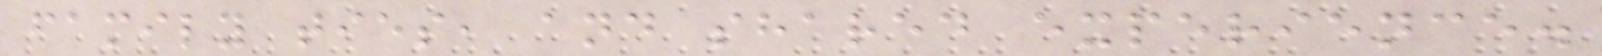family ties, and shared experience.
